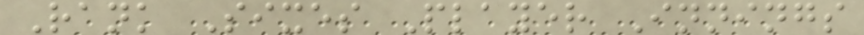Rank Sixes Player Innings
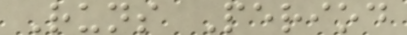Runs Period
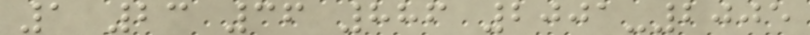1 23 36 886 2001-2005
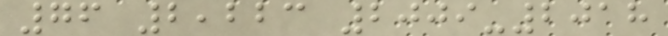76 2,223 2009-2018
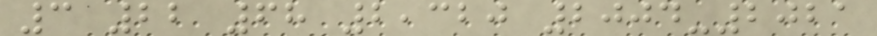3 22 68 2,320 2004-2021
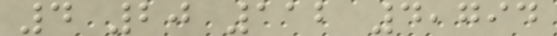4 20 112 4,794
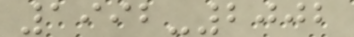1992-2002
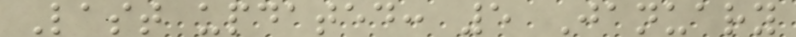Last updated: 5 January
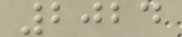2024
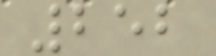252
